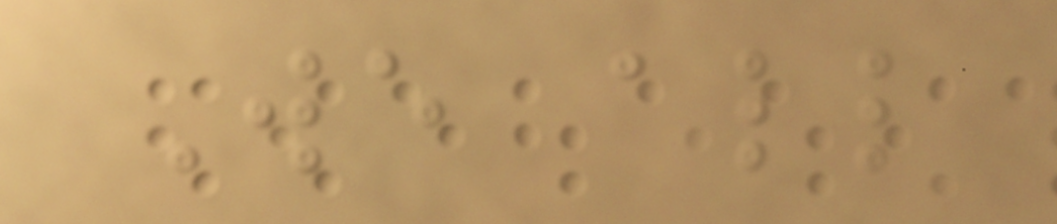We all
